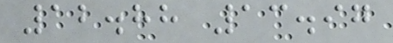12.88 13.97
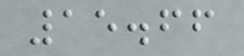15.66
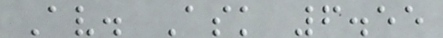Av. Ask 6.55
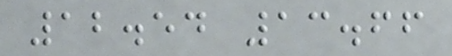12.54 13.66
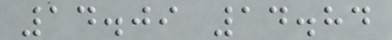14.09 14.84
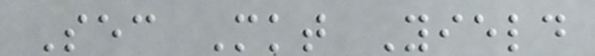Sec Mkt Yield
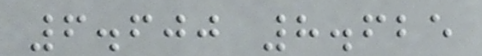6.600 8.625
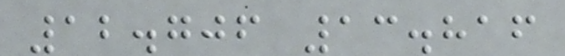12.706 13.816
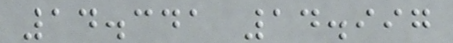14.341 14.997
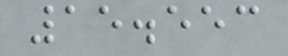15.553
